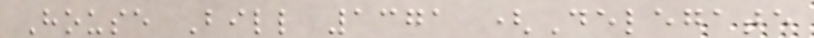House Bill 1371 (Delegate
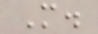M.
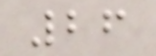26
